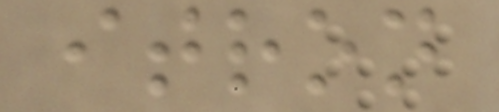itron
